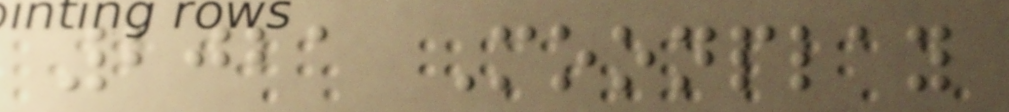2021 Moonplay
